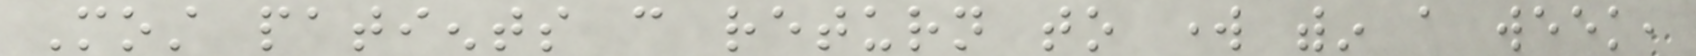Most patients can return to work within a week,
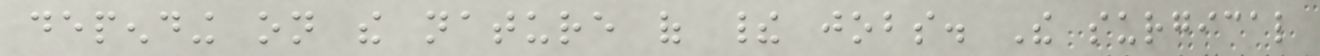depending on the nature of their jobs. The surgical
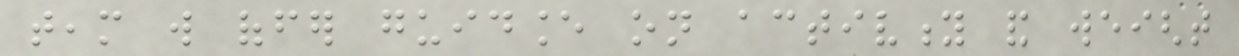team will offer guidance on activity and weight
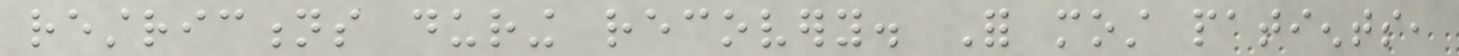restrictions during recovery. For most patients,
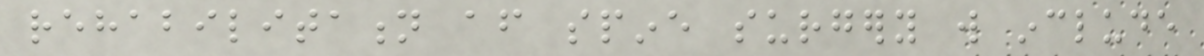rehabilitation after spine surgery will include
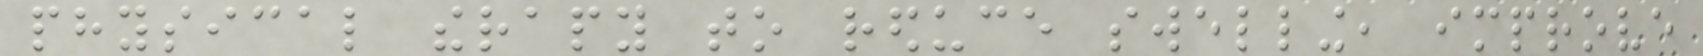physical therapy to reduce swelling, improve
